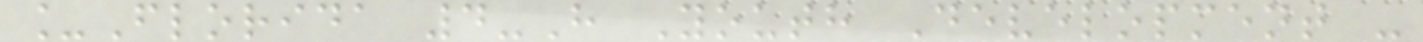_Florida 4-H Youth Development -
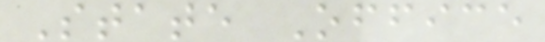State Office
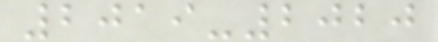2019-2020
